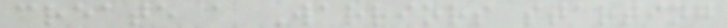create a Warriors starting
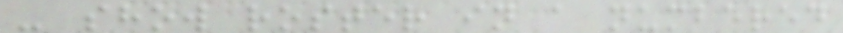- show roster in a numbered
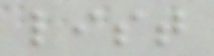list
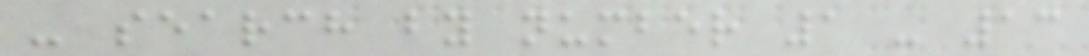- search by number 1 - 13
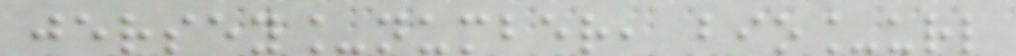jersey_number, bio_url
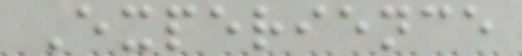Experience
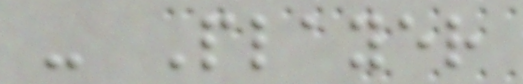- Player
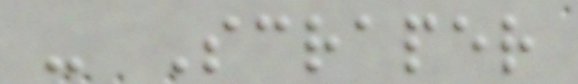- Scraper
